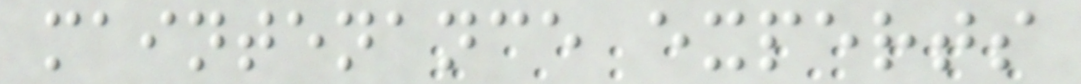maintenance experts
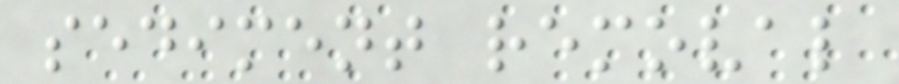sediment removal
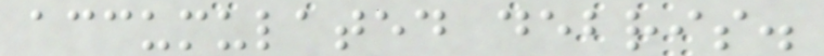accumulated debris.
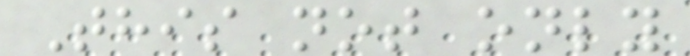This not only
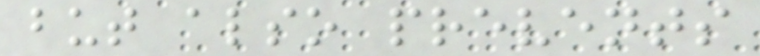but also prevents
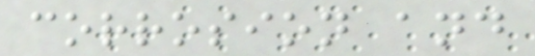corrosion and
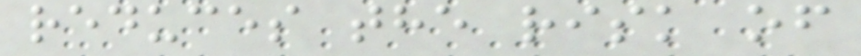reduces the risk of
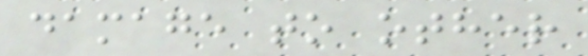damage to other
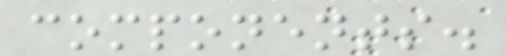components.
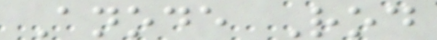Anode Rod
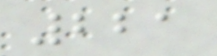221
